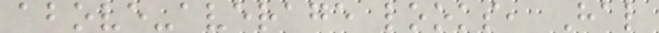above-average looks, Hal
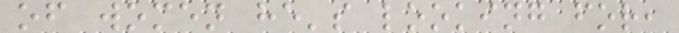of women he's looking for,
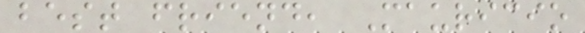best friend, Mauricio
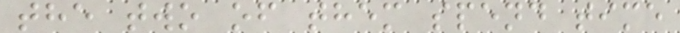the two of them spend time
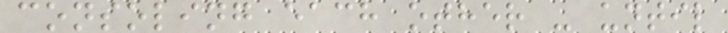consoling each other - until
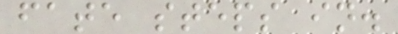fate steps in.
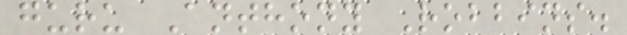guru Anthony Robbins.
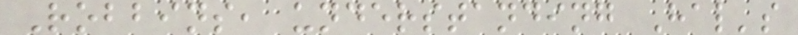Robbins, understanding Hal's
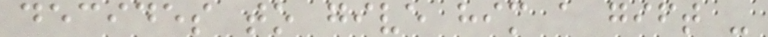decides to give him a gift -
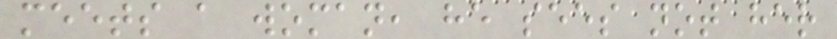meets a woman, he sees not her
